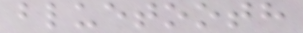bluetooth
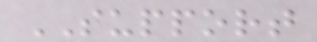SUPPORT
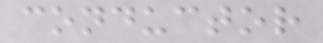conductor
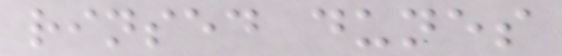rinsed dunes
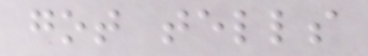got tells
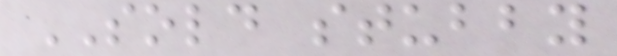SOLD stubby
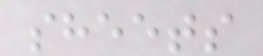sheets
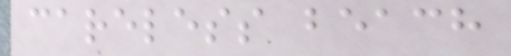careless beach
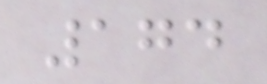174
